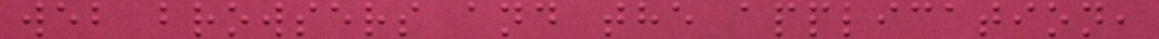web browsers and the application,
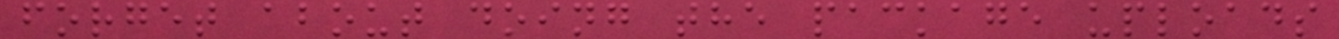forget about doing the package uploads
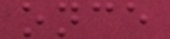once
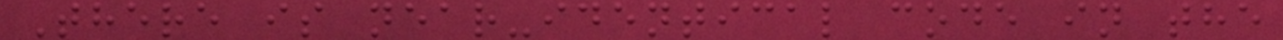There is near-identical code in the
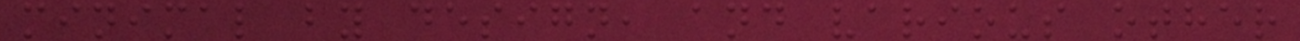minimal by design, and various other
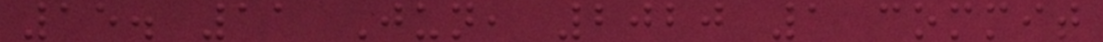15. 11 Jun, 2020 1 commit
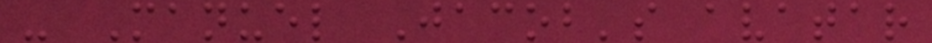- Manuel Jacob's avatar
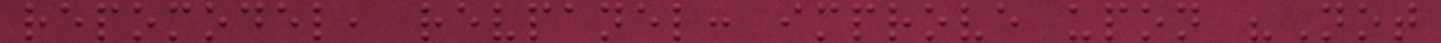repomodel, revpanel: improve upon "Not
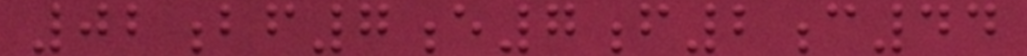02bf7e7f2c44
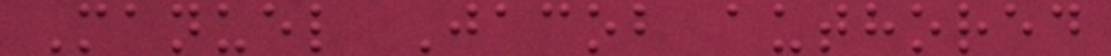Manuel Jacob authored
